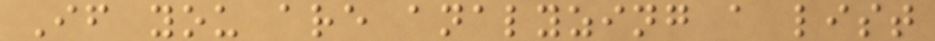If you are analyzing a list
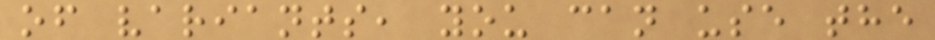of variants, you can use the
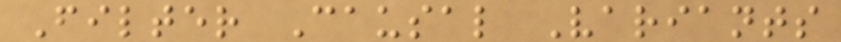Filter Causal Variants
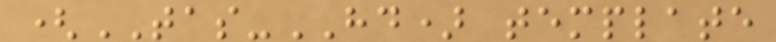(TAS-HD) template
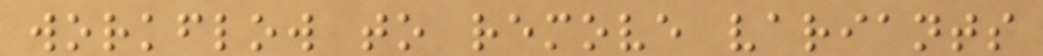workflow to remove variants
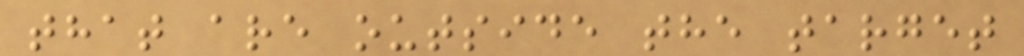that are outside the target
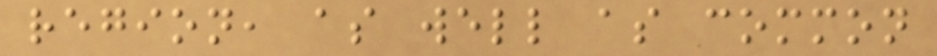region, as well as common
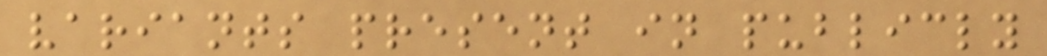variants present in publicly
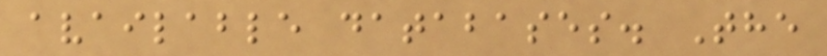available databases. The
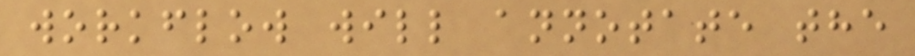workflow will annotate the
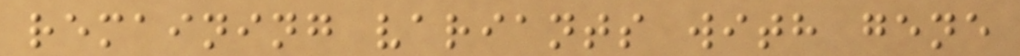remaining variants with gene
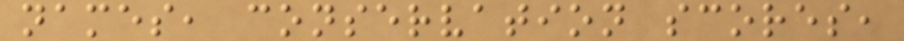names, conservation scores,
